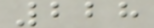228
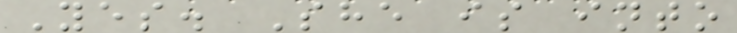Yes. She is into
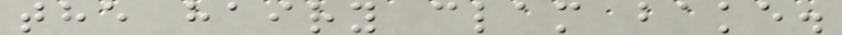the hairy clam bake.
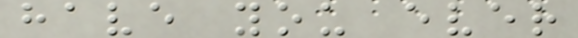have you ever
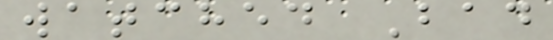watched Bad
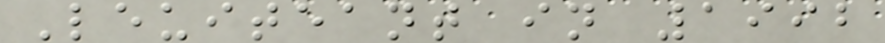Leuiteant in 1992
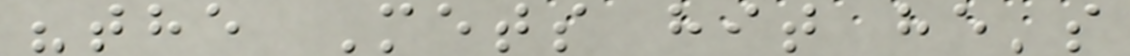"the Mets hit he's
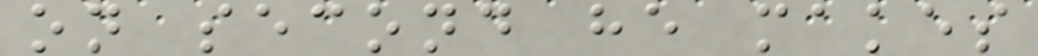on second he makes
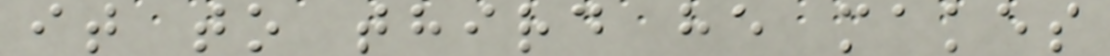it to third he makes
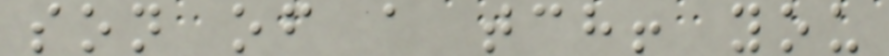son of a tch! you
